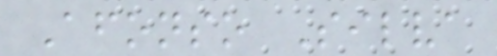Afonso Silva
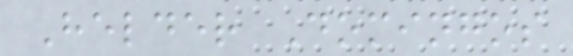Helder Domingos
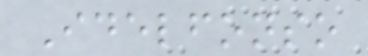Idelfonso
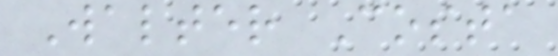Walter Costa
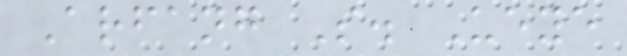Arfang S. Ueye
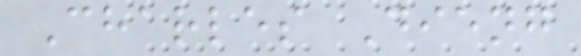Charles Dieng
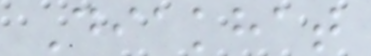Diakhat
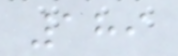189
